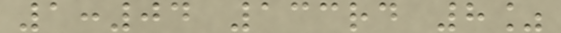1:04 133rd 8%
